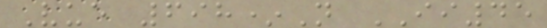Vue 698*N II45
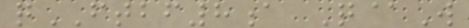qFTBF8a Q@W
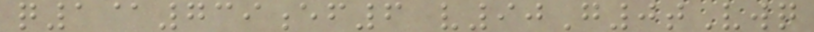q1@739ef6 v90G0tVwq
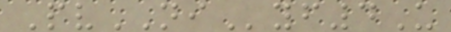PvNIyf4U
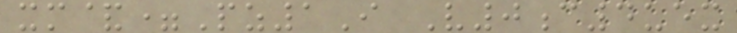xm&=Pz1I V0c4uex
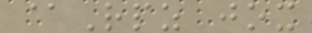@Rpz jox
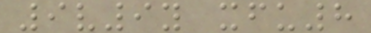9v9y xfu8
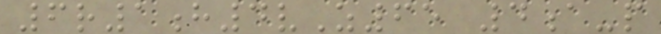6r1h4vZ65 4a-p
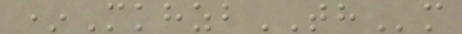*MkhzbTHm
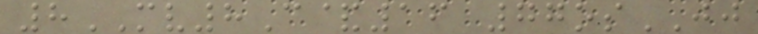8MV8C&16 77osJJ
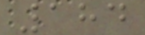184
